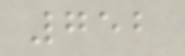752
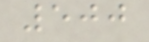500
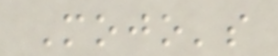Mojo's
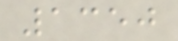1350
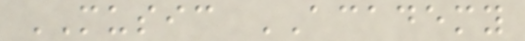MUSIC ACADEMY
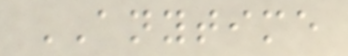ANYTIME
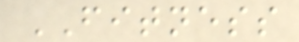FITNESS
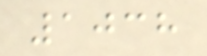1038
